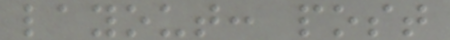layout: post
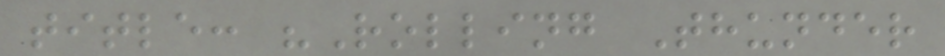title: "Rolling Thunder
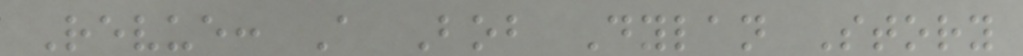Revue: A Bob Dylan Story
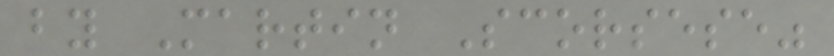by Martin Scorsese"
